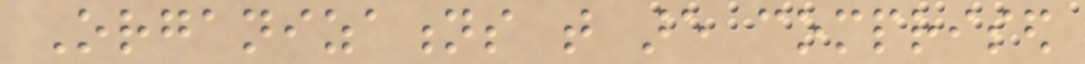Organizations that are comprised
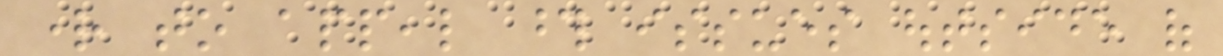right to appeal those issues outside of
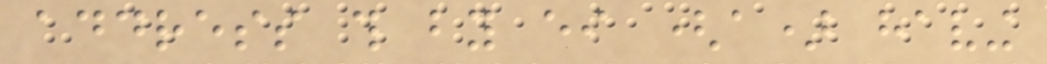address this by either (a) having
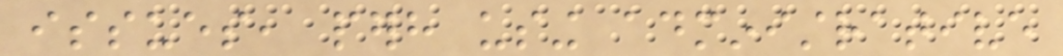issues, perhaps using administrative
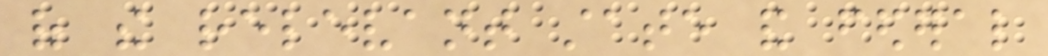of the relevant state and federal
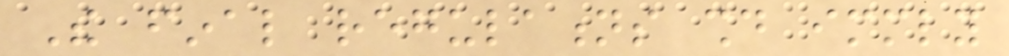The final regulations should immediately
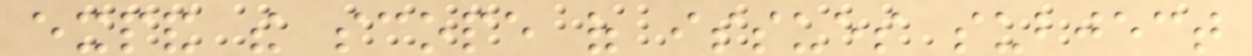expand the scope of issues subject
